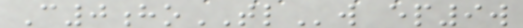C0hoTLw ep9w
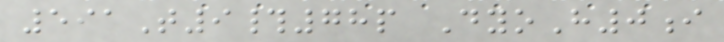591T9#78p DyoH0i
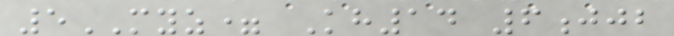5MYZ= Kh14 6jjb
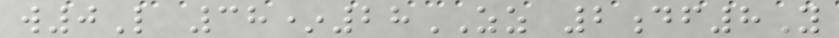w0L 38*28ZZ 2df8Y
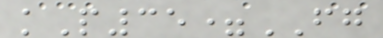kP35=FG
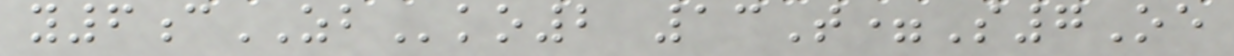y6cZBko2 13T=S7Oe
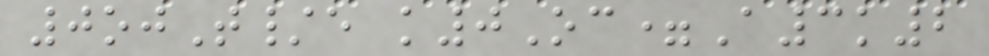0ojT/e k0Oc=A3k2
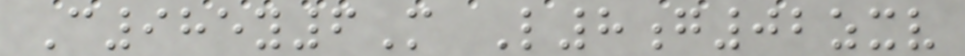C985y6M L8g02zxv
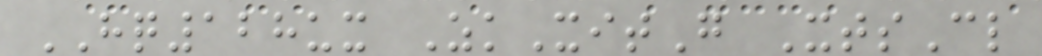HQ128ux ZkXitG XtsCl
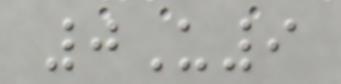0U9
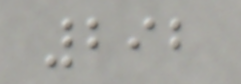292
